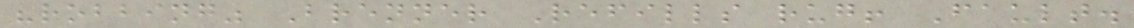"robbing" Brenner Refills rug! Fault.
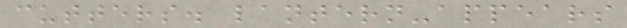cutters. lantern-appears
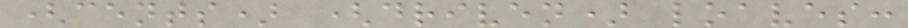(cents) (driven) loaves:
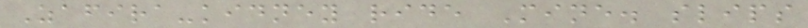Zafira-kidney ride Mine. slips
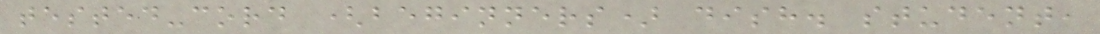tested-cord (beginners) dish. student,
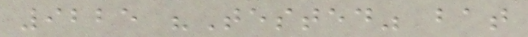9225 "Tested" bat
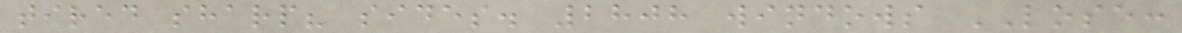tired sharp? sides. 2808 windows LOSE:
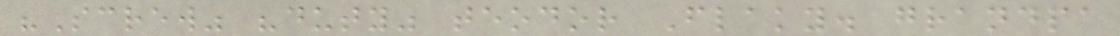"Screw" "duty" teodor Flaky. grandpa
